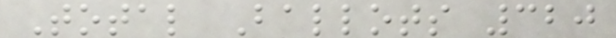Total Ballots 320
